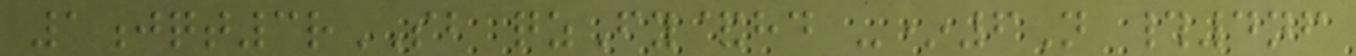1jqt3rSB qzFy&hd -*6N #4nf
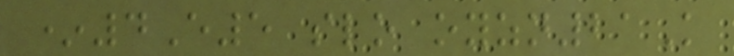*4E5 slo oyzn21K
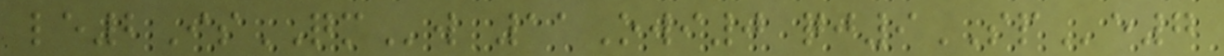le2IsQMw 11Owi0 qj9SPe7
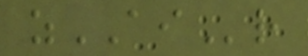zAIr
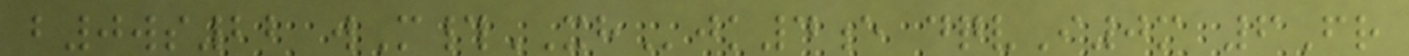b0ws22 wM#XHjk4e dqvI0m 6Fr
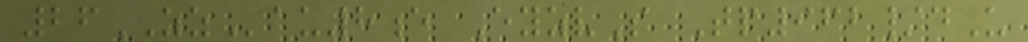26ZZau8e EyzvS Tp962/dU
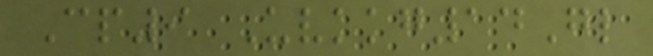Cp9 Uvkkg14Gl
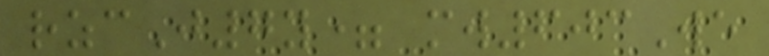rzcJ7y= mw603We
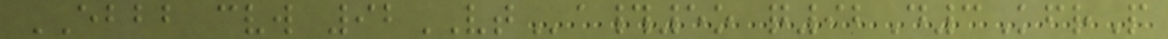EBBB cvw 92VTa#5o q92D3KfrP
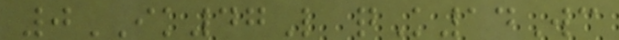0IK47L qK14Wc
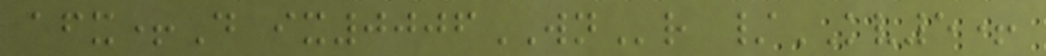afx+D ix0006WNr /KV5+
